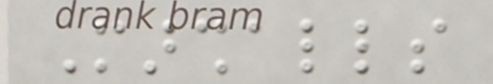Marshalls
